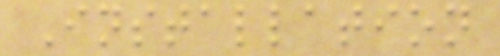Installation
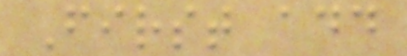First add
